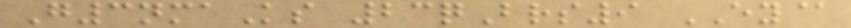G3nmaKs 23qBrs9 EY@
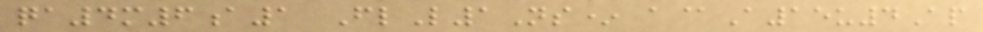qa4m6a1 FlL1Ns* a@A15u4Ap
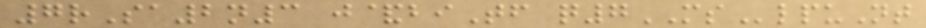7rSa2n3 j&biTf q7MSlpuNt
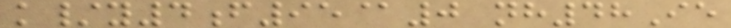k/y4f95@0 nh48Ie
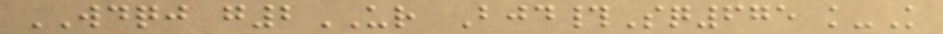WDQJ g2UR Bjd#Sq675 k-K
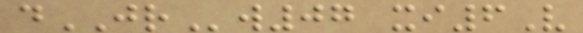dJRw07 xi6V
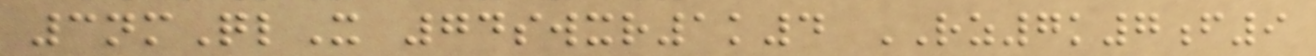3nmQlX 74swxr1k4 RZ7k7f9
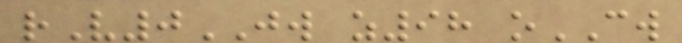rV0JW z98 oCW
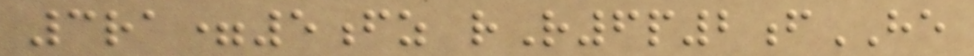3ra=5fz rR6p2fHE
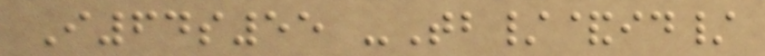I64s55 -Tb/&id/
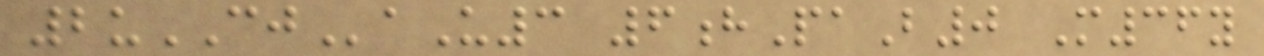2uCJaU3 6hPaB0 M36y
